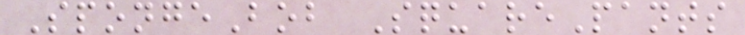SpongeBob SquarePants
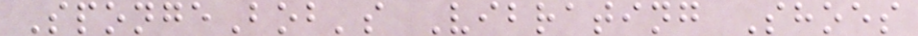SpongeBob's Vibrating Shoes
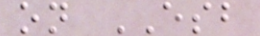on ESB
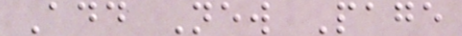Add New Page
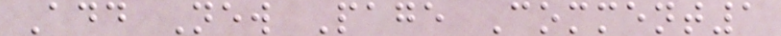Add New Page Comment1
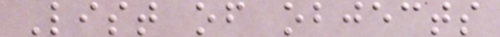List of objects
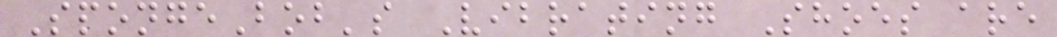SpongeBob's Vibrating Shoes are
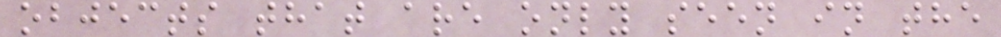objects that are only seen in the
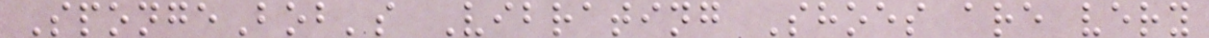SpongeBob's Vibrating Shoes are very
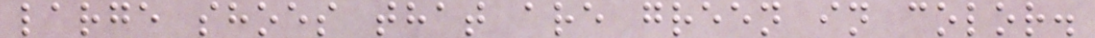large shoes that are green in color.
